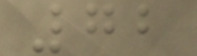72
